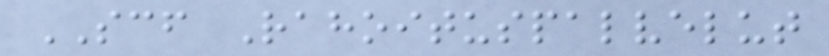SCF Rahoituspalvelut
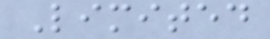Limited
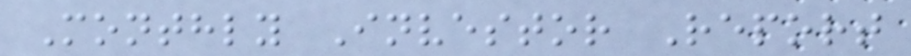Monthly Investor Report
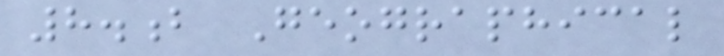8.b Geographical
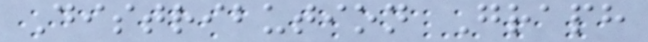Distribution Graph
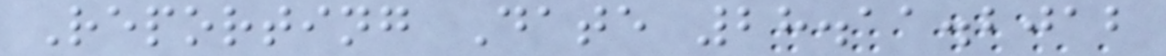Reporting Date 28.11.2012
